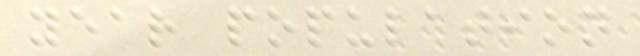year population
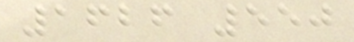1626 550
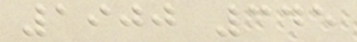1900 345
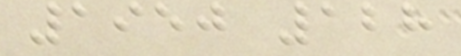1950 128
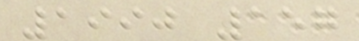1990 157
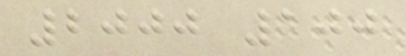2000 100
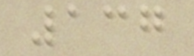137
